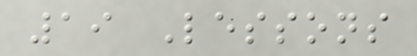19 Lessons
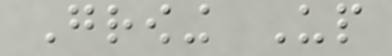Growing Up
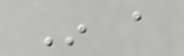In a
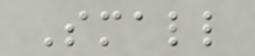Small
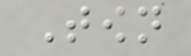Town
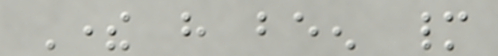There have been many
